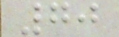70
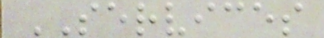SERVICES
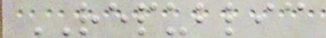REPUBLIC
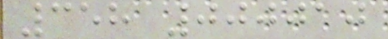358 000010
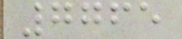7765
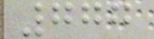777
